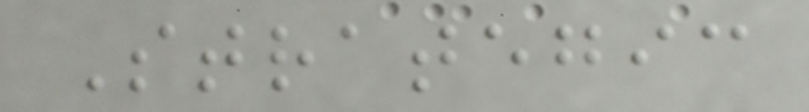Strategic
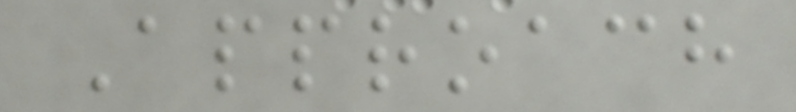Approach
